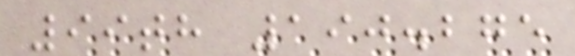99th 190.275
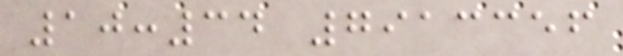10:34 7913356
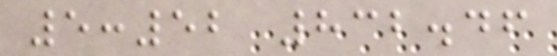5:52 832.46
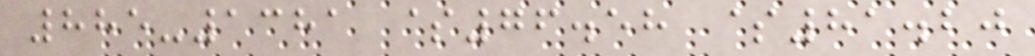885-1381 $76.58 $81.20
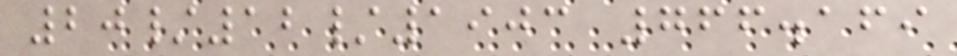20/12/1903 766.169
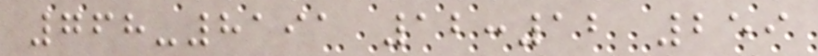768-8191 12:12 259
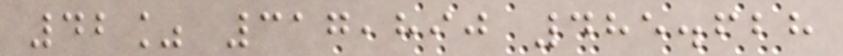42% 317,890 485.628
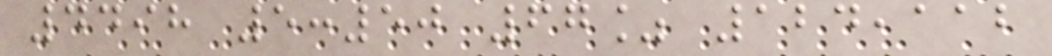4498 5:50 67% 124,112
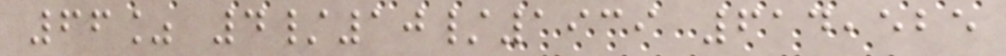66% 4/10/1939 614,525
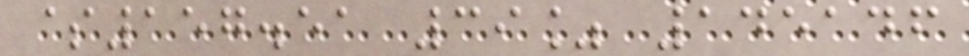$157.51 39% 145146
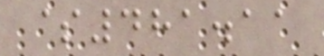$481.11
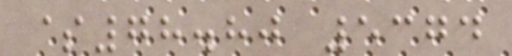$78.80 5374
